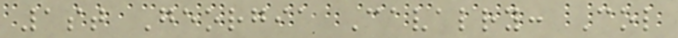1st Georgia Cavalry: Col
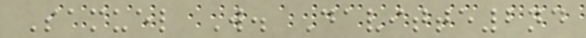Samuel W. Davitte2nd
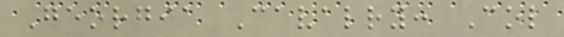Georgia Cavalry: Col
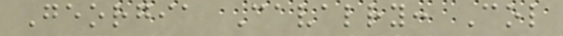Georgia Cavalry: Col
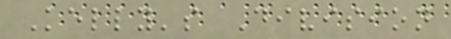Kelly's Division
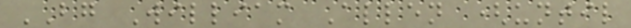BG William Allen (until
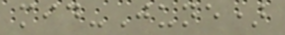mid-June)
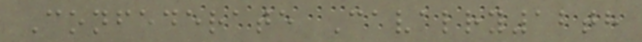Confederate Cavalry12th
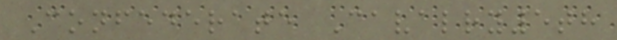Confederate Cavalry5th
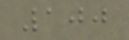100
